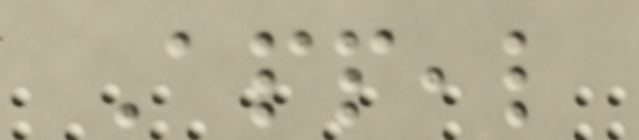Appeal
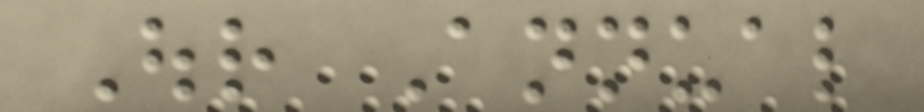Our Annual
